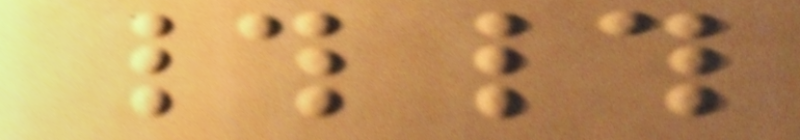##
